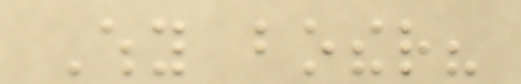Why bother?
